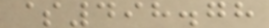$498.78
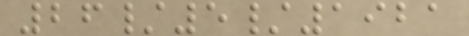26/5/1921
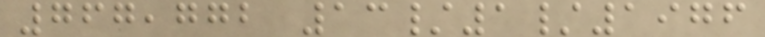767,772 13/1/1976
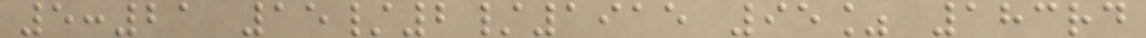5:21 15/2/1915 95% 183rd
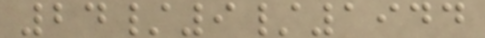24/9/1944
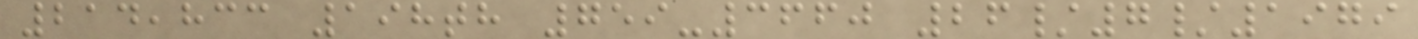214,833 198th 759-3660 26/7/1979
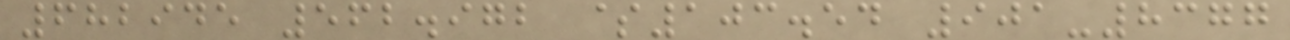682945 562.972 $103.54 901-8377
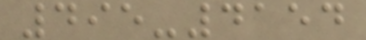495-4154
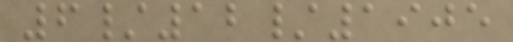6/12/1905
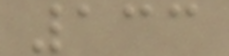133
